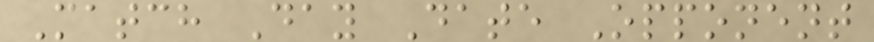Match Day Date Opponent
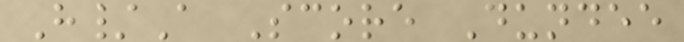H/A Score Dundee
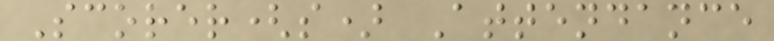Scorer(s) Attendance
